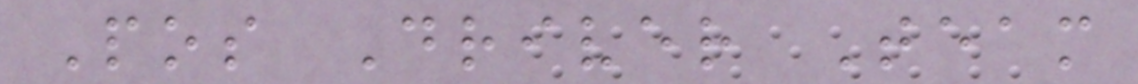Pos Driver Team
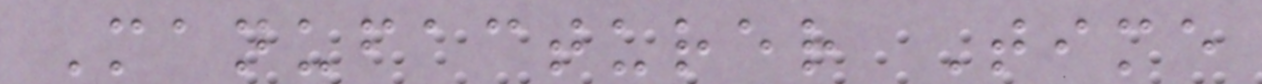Manufacturer Time
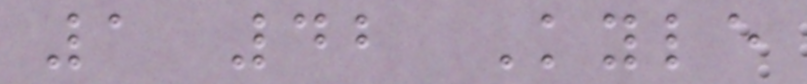1 42 Kyle
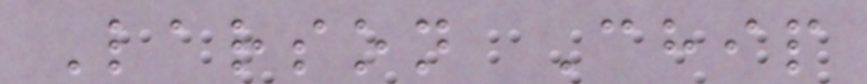Larson Chip
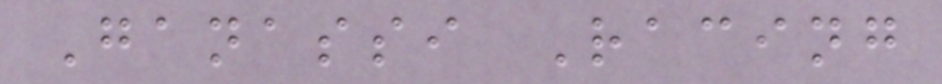Ganassi Racing
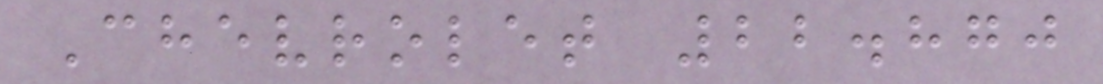Chevrolet 22.870
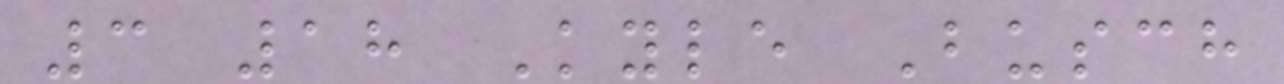3 18 Kyle Busch
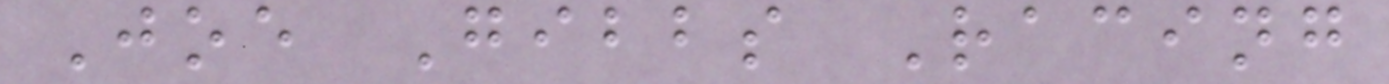Joe Gibbs Racing
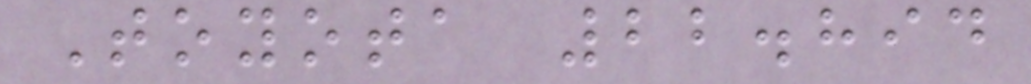Toyota 22.894
